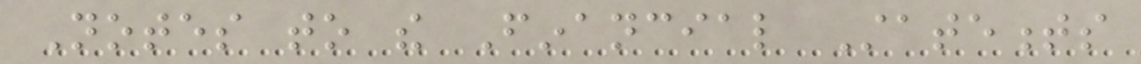Notes to the Financial Statements
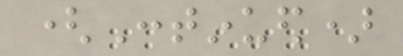(Continued)
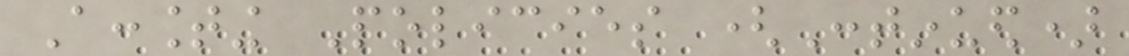Accounting Policies (Continued)
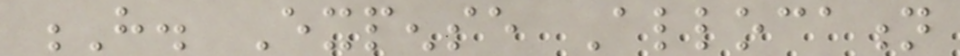H. Expense Allocation
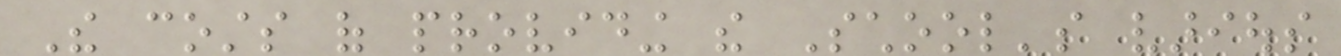The costs of providing the School's various
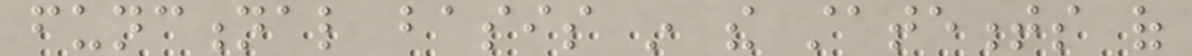functional basis in the statements of
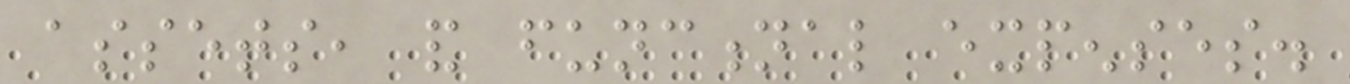assets, and functional expenses.
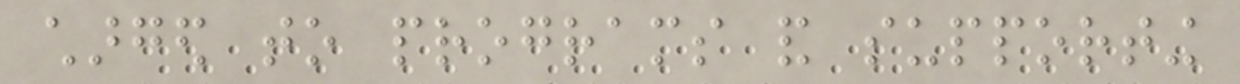charged to programs and supporting
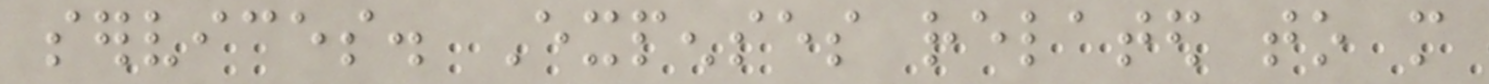services. Expenses related to more
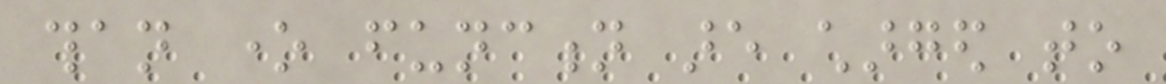than one function are charged to
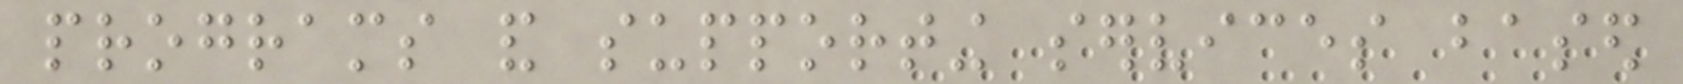programs and supporting services based
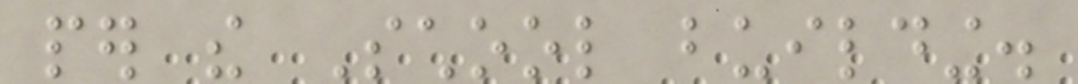per the School building.
